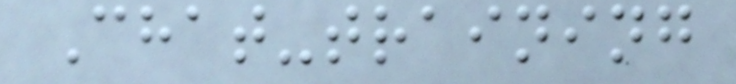Chat-training
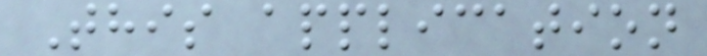This application
